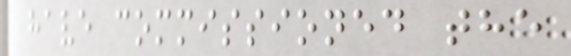have commissioned the
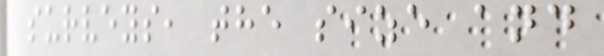surveys, the size and
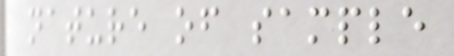nature of sample
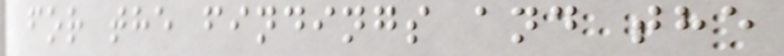for the findings and the
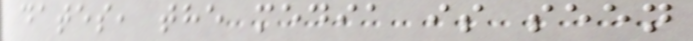dates, the media is seen
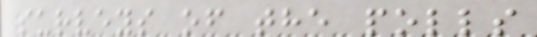surveys of the polls
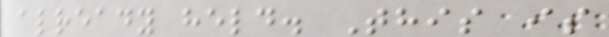already held. This is
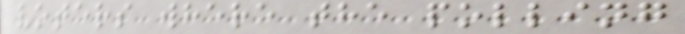voters where the polling
